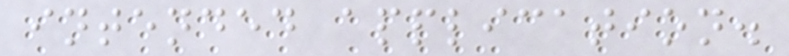intended application.
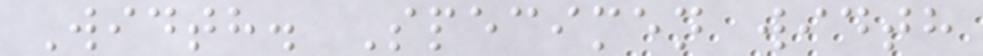Width. Specimen width
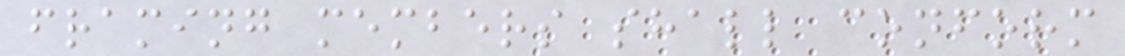framing members shall conform
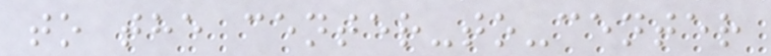to the center-to-center
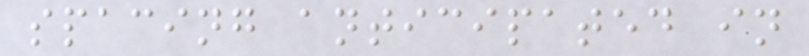spacing anticipated in
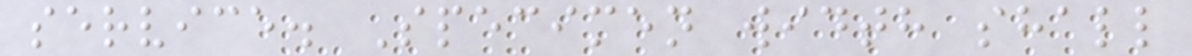service. Specimen width shall
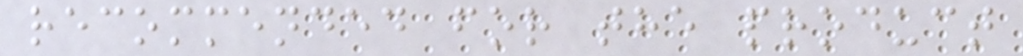recommended for the product
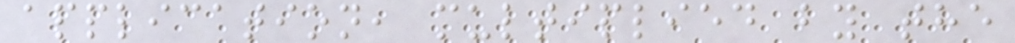application, multiplied by the
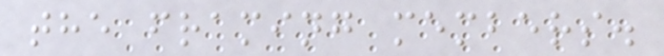the framing members.
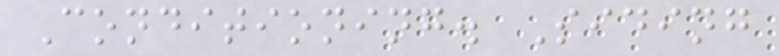Conditioning. Siding
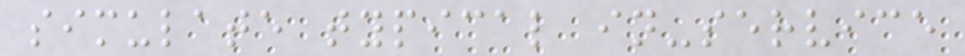simulate typical in-service
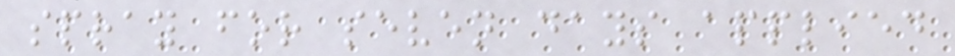spray for seven days applied
